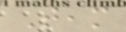Team
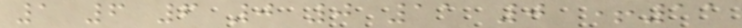1 6 6 0 0 11 0 +11
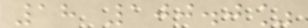18 100.0%
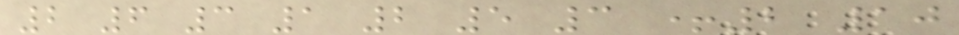2 6 3 1 2 5 3 +2 10
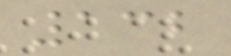132
